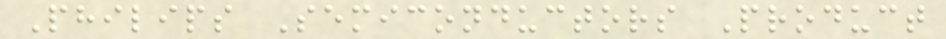Philips Semiconductors Product
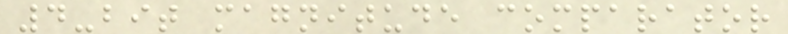4-bit magnitude comparator
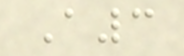A3
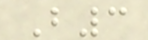B3
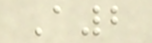A2
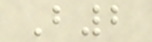B2
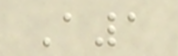A1
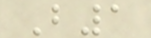B1
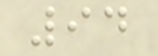94
